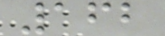162
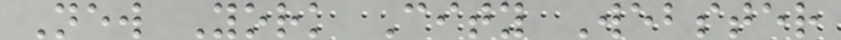New York City Webster
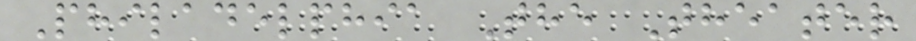Philadelphia The Theater
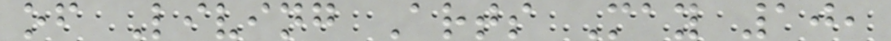of Living Arts May 10,
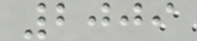2009
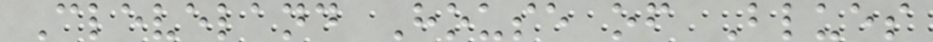Cleveland House of Blues
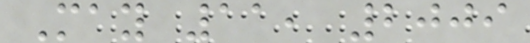May 11, 2009
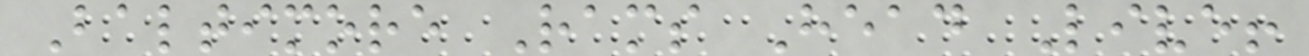Baltimore Rams Head Live!
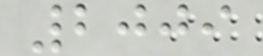2009
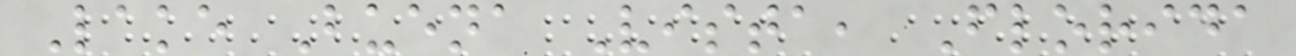Lake Buena Vista, Florida
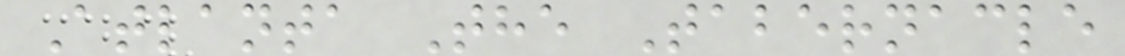Atlanta The Tabernacle
